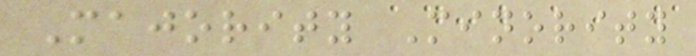Majority Minority
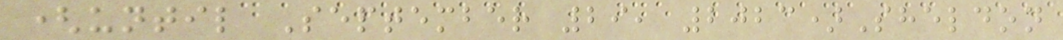(until September 29, 2023)Sheldon
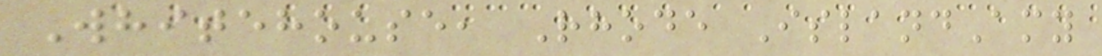Whitehouse, Rhode IslandAmy
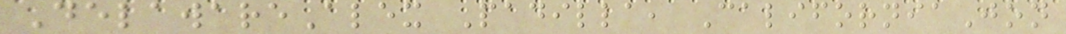DelawareAlex Padilla, CaliforniaJon
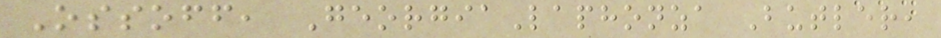Ossoff, GeorgiaLaphonza Butler,
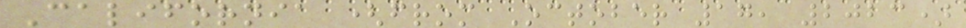California (from October 17, 2023)
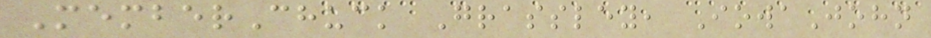MemberChuck Grassley, IowaJohn
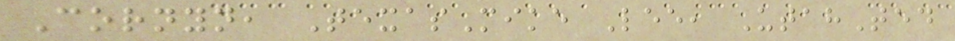Cornyn, TexasMike Lee, UtahTed
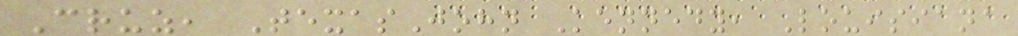Cruz, TexasJohn Kennedy, Louisiana
